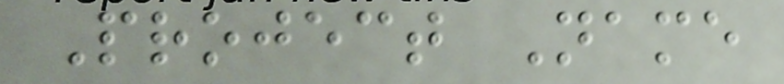Project Name
